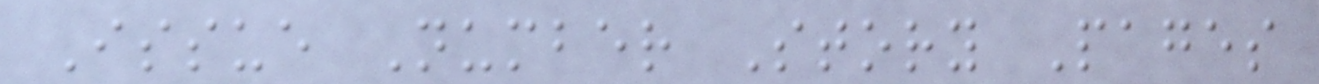Issue Number Story Pages
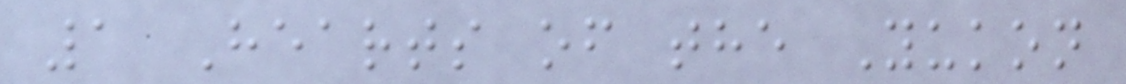1 Hearts of the Yukon
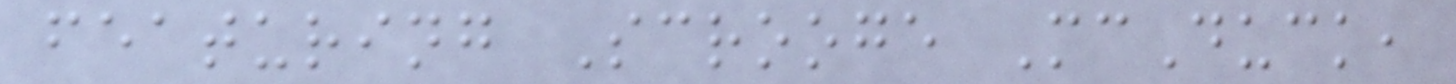featuring Scrooge McDuck,
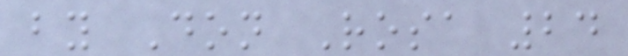by Don Rosa 24
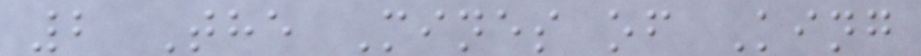2 The Mines of King
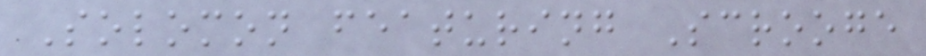Solomon featuring Scrooge
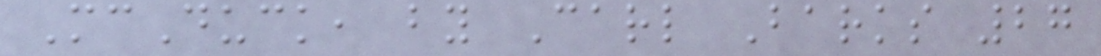McDuck, by Carl Barks 27
